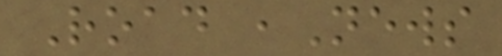Road ,News
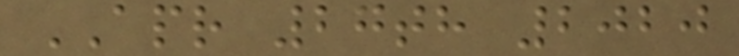APR 27th 2020
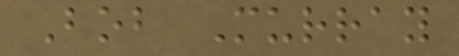Bob Murray
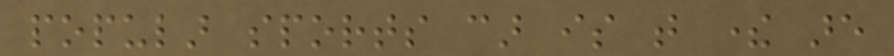popular sports car is that there are
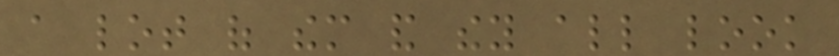a lot of them and they all look
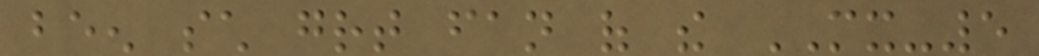been such great fan of the MX-5
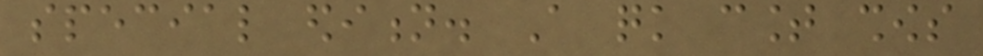special edition. A quick count shows
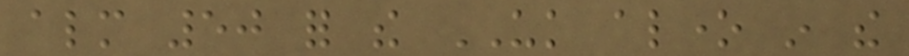almost 50 for the UK alone in the
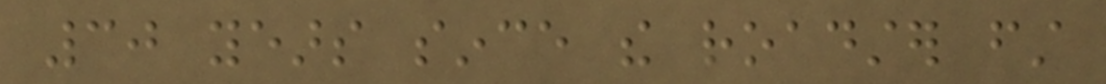30 years since the roadster first
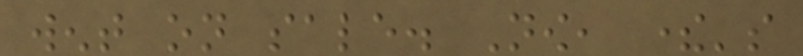went on sale. Now, there's
